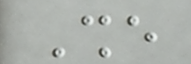She
